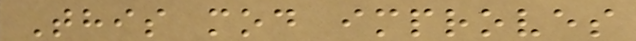This mod improves
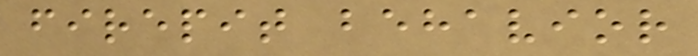firepit behavior
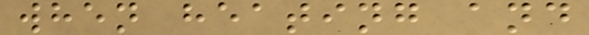when heating and
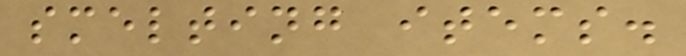smelting items.
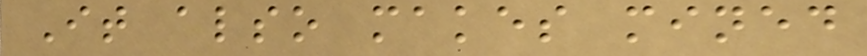It also makes mined
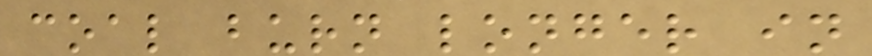coal burn longer in
